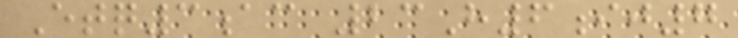Etq3ac 23H6ij7
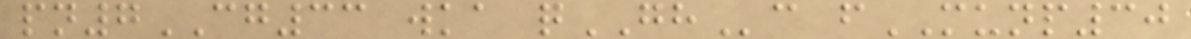pn7CG33 wka qGHc fMUNP30
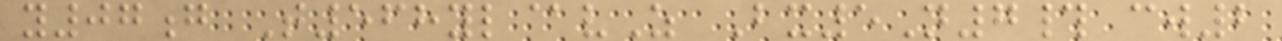y07g T568yl@vZ Bx5N7# cw2
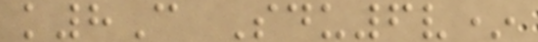k8C Sdu6v*
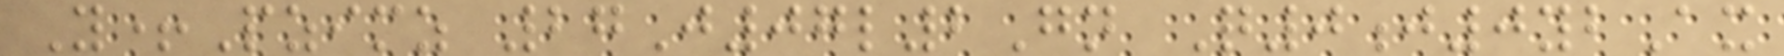Y+Pzimz 27J07l2Gn Q0j0ybAx
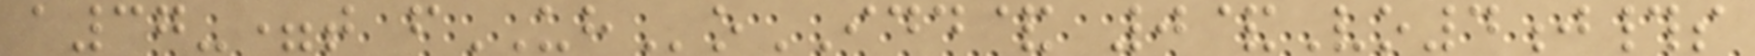a37-=t fUHoIDD& 0&Vo4j#s
